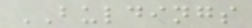BULDINGS
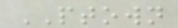PTOWN
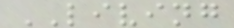LIVING
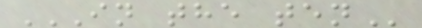IN THE TEN
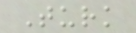Turk
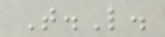T.L.
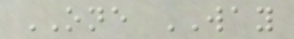ONE WAY
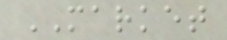MARKET
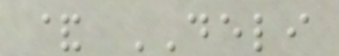& DELI
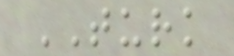TURK
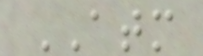ATM
